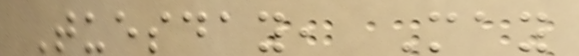Tuesday, May
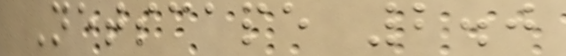Netscape 2.0
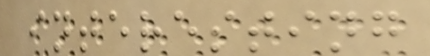interesting
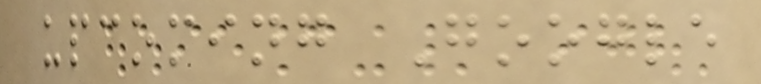upcoming Google
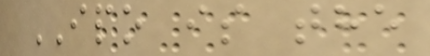IPO is the
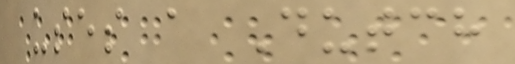uses a Dutch
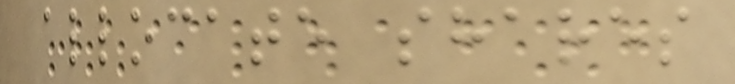allocate shares
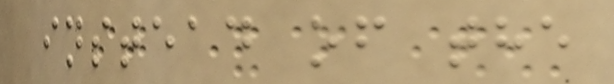instead of the
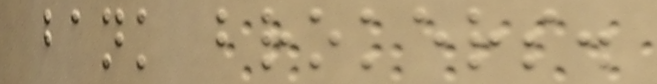bank brokers.
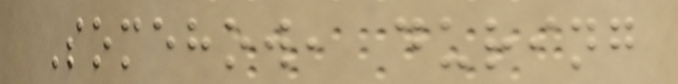Somehow, during
